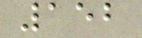152
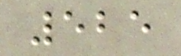525
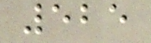525
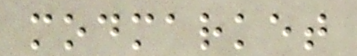modmarket
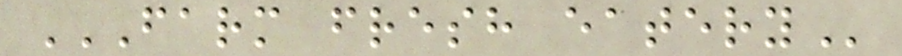FARM FRESH EATERY
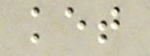ket
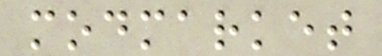modmarket
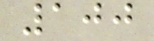100
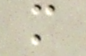m
